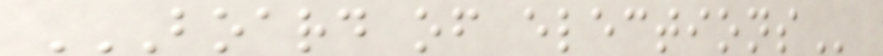BOARD OF ELECTIONS
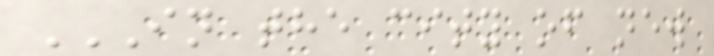IN THE CITY OF NEW
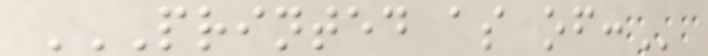PRINTED AS OF:
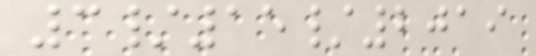3/15/2019
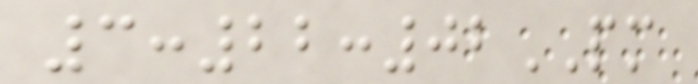3:22:02PM
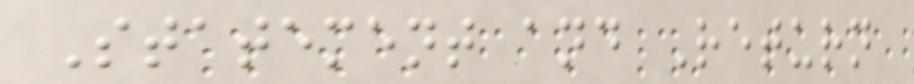Statement and Return
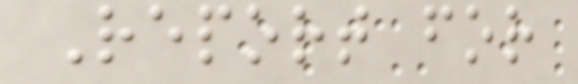Report for
